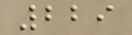229
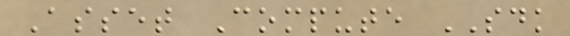Asset Compute SDK
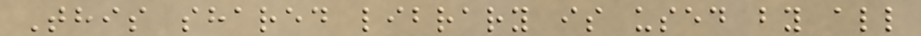This shared library is used by all
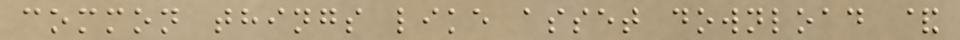common things like asset download &
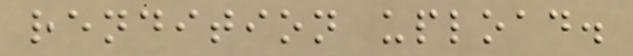rendition upload.
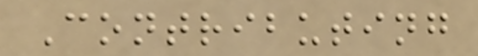Contributing
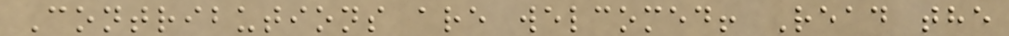Contributions are welcomed! Read the
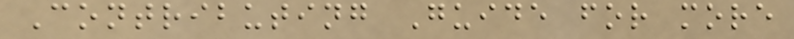Contributing Guide for more
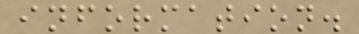information.
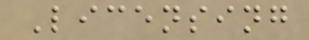Licensing
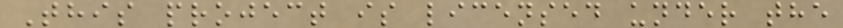This project is licensed under the
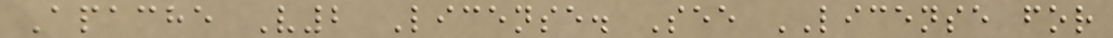Apache V2 License. See LICENSE for
